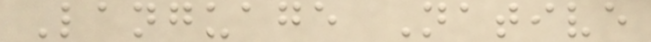Language Native
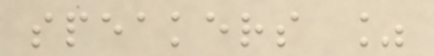speakers %
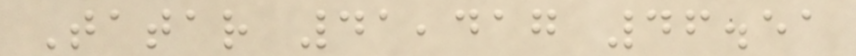Tatar 41,417 46.51
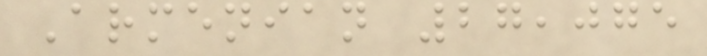Armenian 27,075
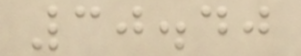30.40
